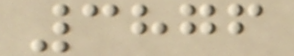3876
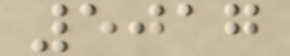5017
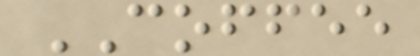COFFEE
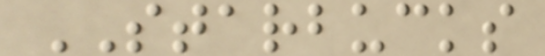STARBUCKS
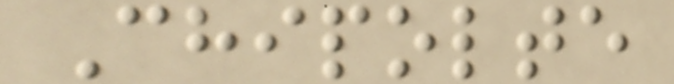Chipolte
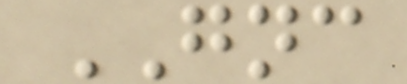GNC
